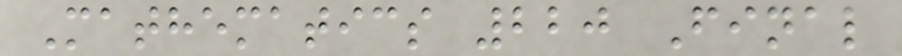Mathematics 220 Final
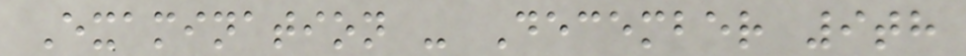Examination - December 9th
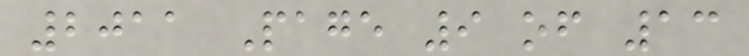2011 Page 9 of 13
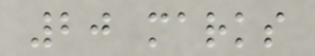20 marks
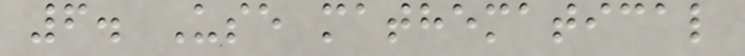6. Use mathematical
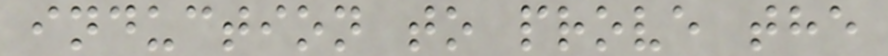induction to prove the
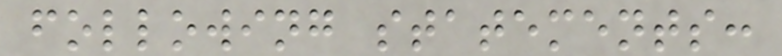following statements:
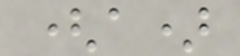(a)
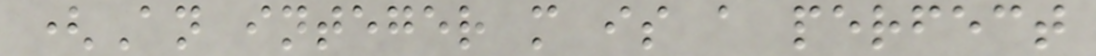(An integer m is a perfect
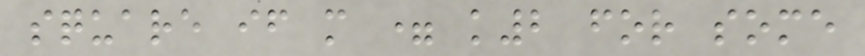square if m = k2 for some
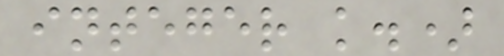integer k.)
